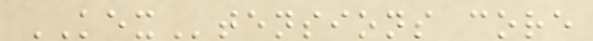KEXtensions core
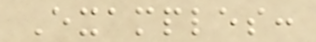Examples:
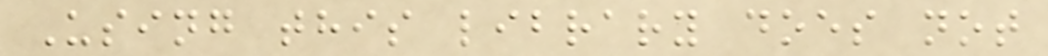Using this library does not
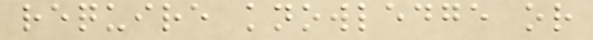require knowledge or
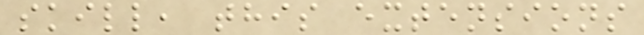skill, this extensions
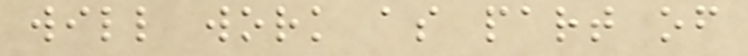will work as part of
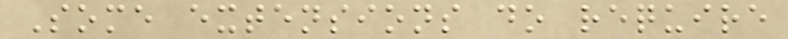Some extensions do require
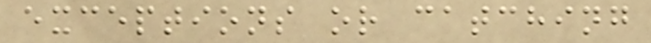exceptions or catching
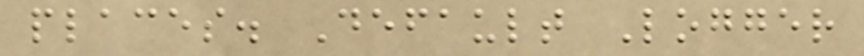places. Default Logger
